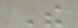The
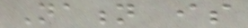Nation is
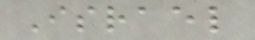Israel
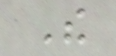The
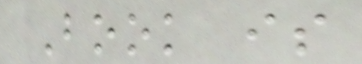Book is
